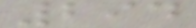294
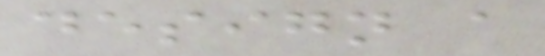design a
